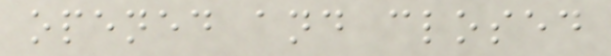opened and closed
